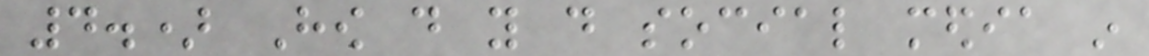4.) How do you do social media in
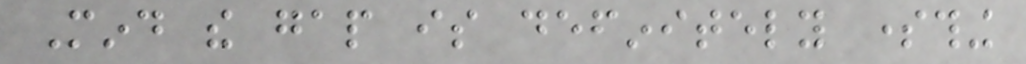Mind the gap is definitely something
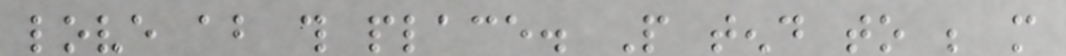love about this place. People tend to be more
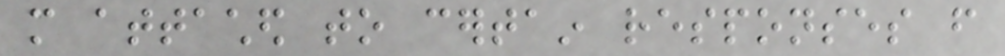more attached to certain responses from
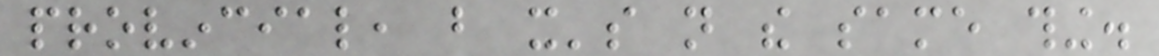provincial, but it's not the same thing.
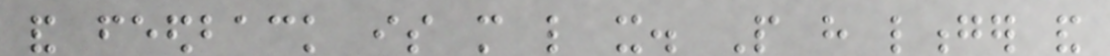and feedback is more like it. People have longer and
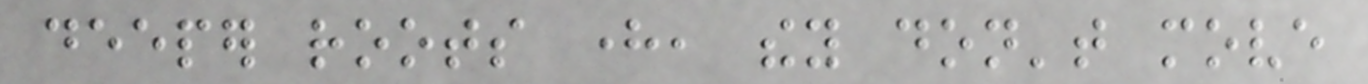deeper roots here, they don't move
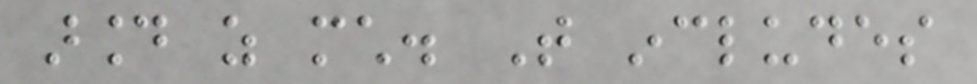around as much. That includes
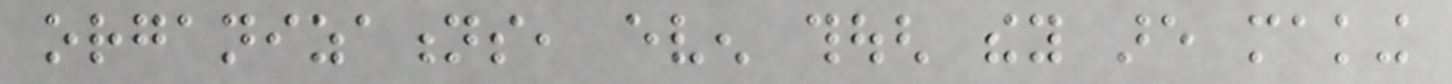organizations, even though they are making
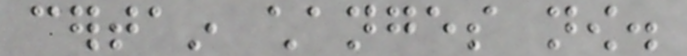certain changes now.
